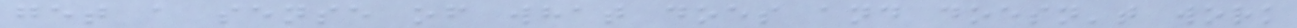get a sense of what does and doesn't work
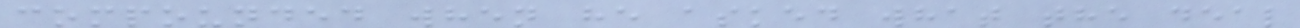compounded when he asked what the deal
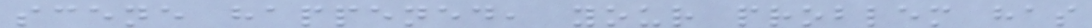scene happened, your problem has
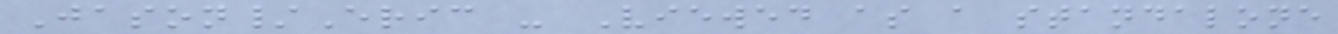Jason/Eric - Viewed as a standalone
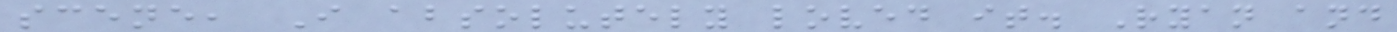scene, I absolutely loved it. Ryan and
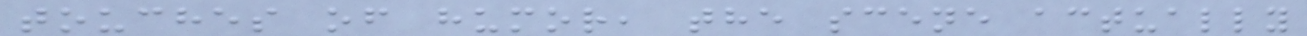touches of humor, the scene actually
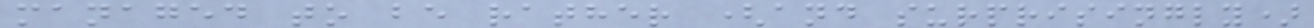managed to be rather (and surprisingly)
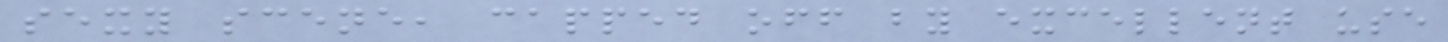sexy scene, capped off by excellent use
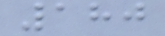180
